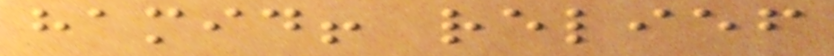hamid! relief
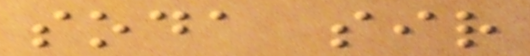soda sir
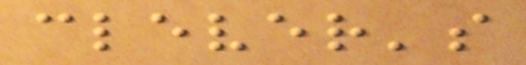clever's
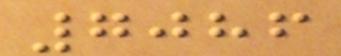7086
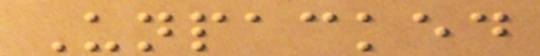Unpacked
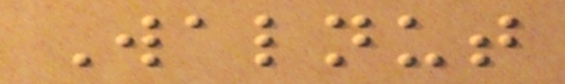Walnut
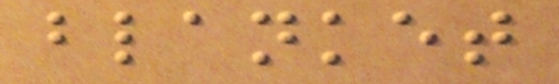blanket
